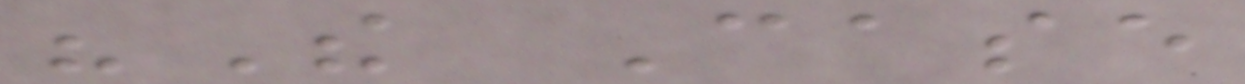"The Case
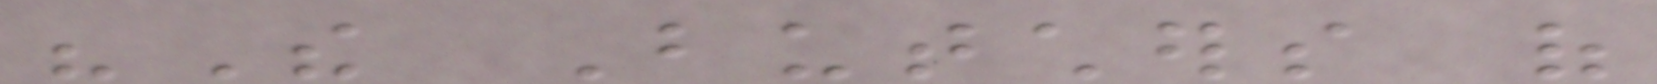"The Butchers of
